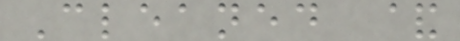Cleaned &
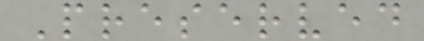Preserved
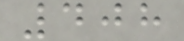408
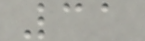31
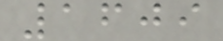1609
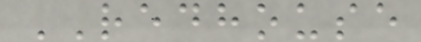REDHOUSE
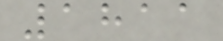1811
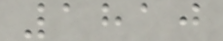1810
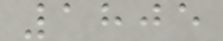1805
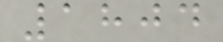1804
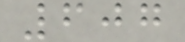607
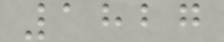1827
